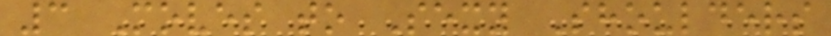3 Moves to Sexy Shoulders
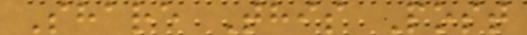Share This Post
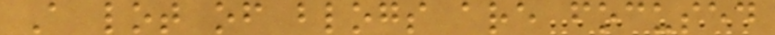A lot of blogs are focused
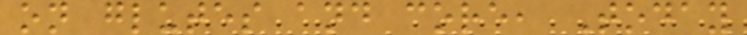on glutes and core, Today
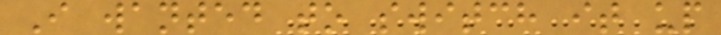I wanted to switch it up
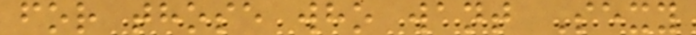for those who want Sexy
